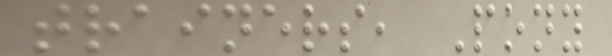trainers, Pony
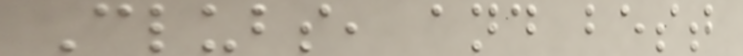Clubs, and best
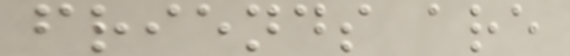friends are
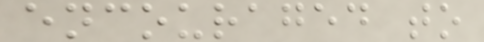encouraged to
